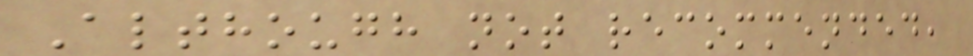Although not recommended,
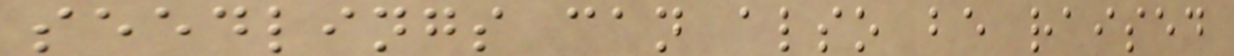seedlings can also be raised
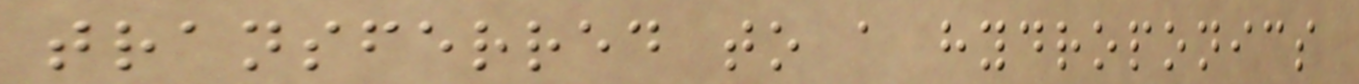transferred to a hydroponics
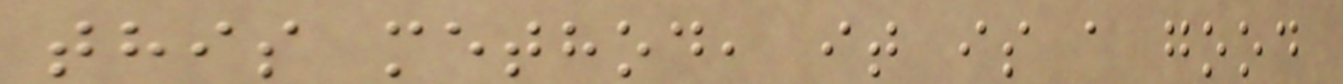this method, it is a good
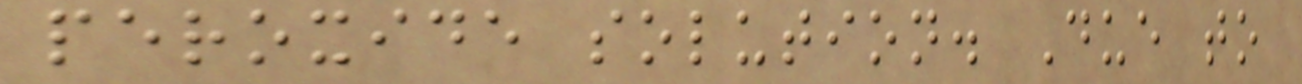peroxide solution. Due to
